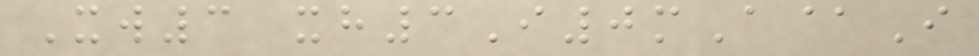Xw3 xh3I0mA@I
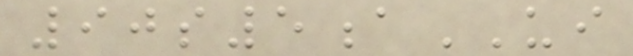90s5aUI
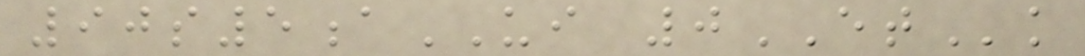90s5aUI 0ETk
